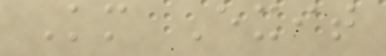Km Exit
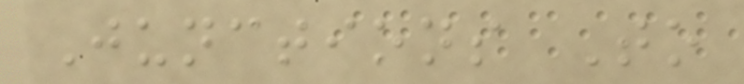Junctions To
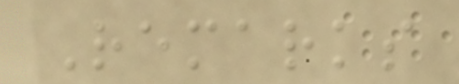Remarks
